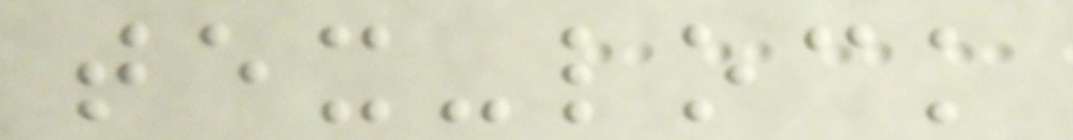tex-lock
